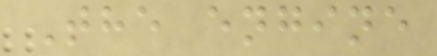The engine
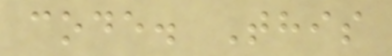code. This
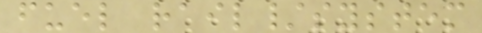fuel rail/system
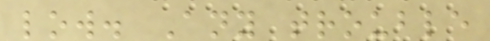low. Any trouble
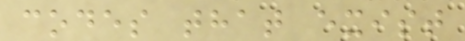codes that exist
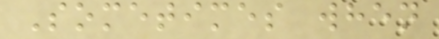Sometimes when
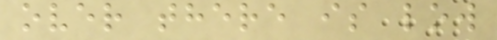over there is low
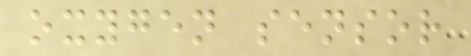oxygen sensor
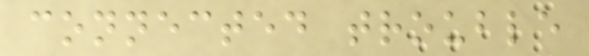connected trouble
